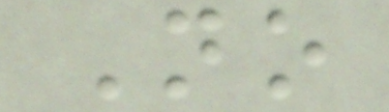No
